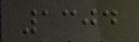1304
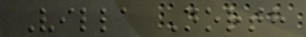Villa North
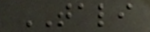TALI
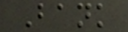Bank
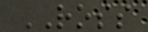ROSS
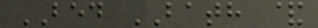BED BATH &
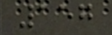157
